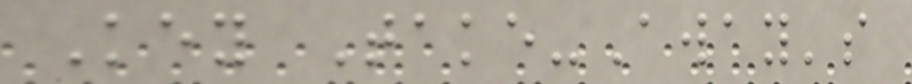Key Take-Away's
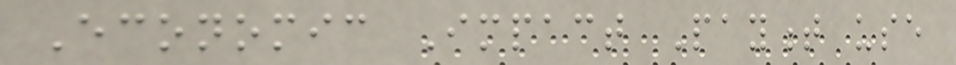Economic Impact Payment use
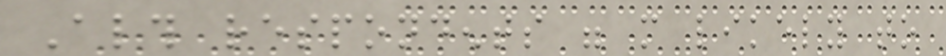Although respondents were more likely to
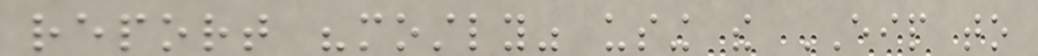report "mostly" using the EIP to
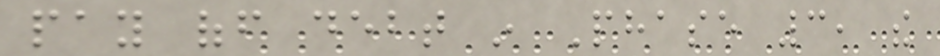pay off debt in Phase 3, the
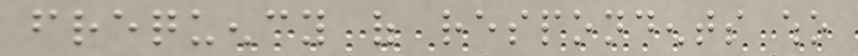frequency of respondents who
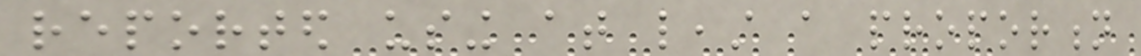reported using at least a proportion
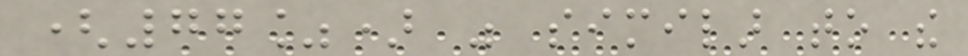(77%) was similar to the
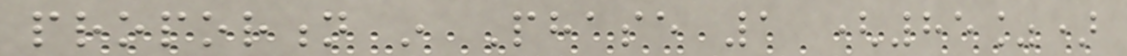proportion in Phase 1 (85%)
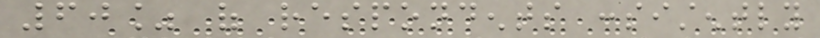60% of respondents consistently
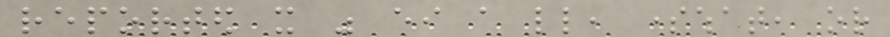reported it was either a little, somewhat, or
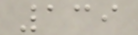139
